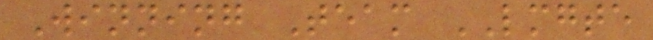Winning Team LMGTE
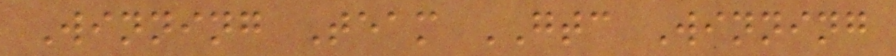Winning Team GTC Winning
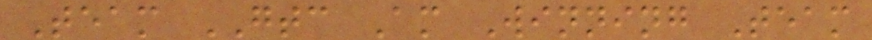Team GTC Am Winning Team
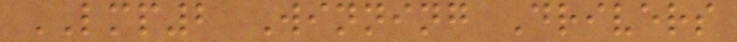LMP2 Winning Drivers
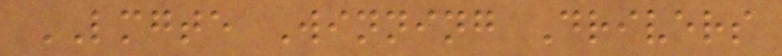LMGTE Winning Drivers
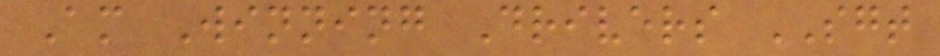Am Winning Drivers SGT
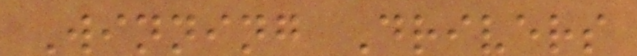Winning Drivers
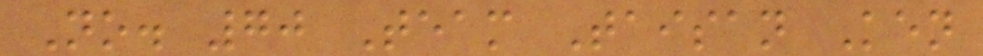No. 70 Team Taisan Ken
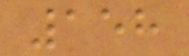158
